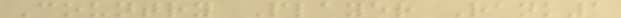Country Player Rank1
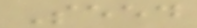Seed
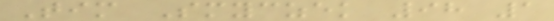Tim Smyczek 98 1
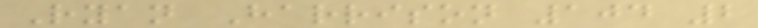Ryan Harrison 104 2
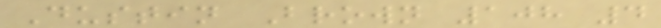Dustin Brown 108 4
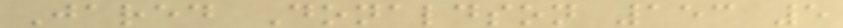Jared Donaldson 153 5
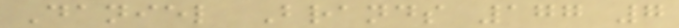Daniel Brands 177 7
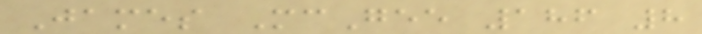James McGee 186 8
